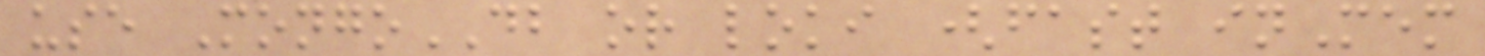use MongoDB or loki (fast inMem
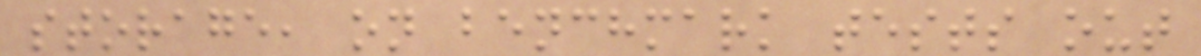storage, on benchmark tests out
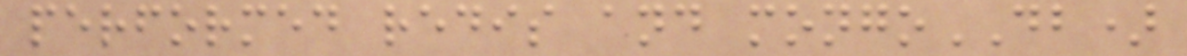performed redis and mongoDB)
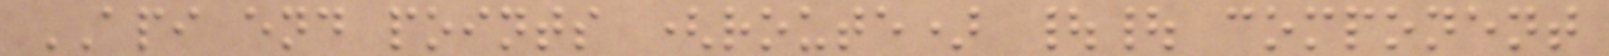API end points (route) || component
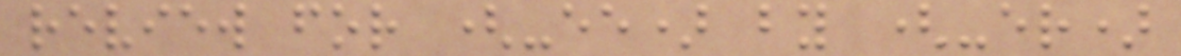review for (-ee) by (-er)
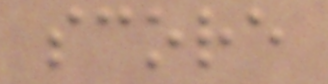score
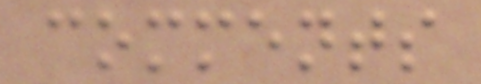comments
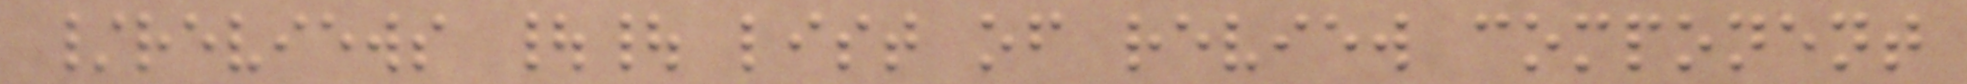/reviews || list of review component
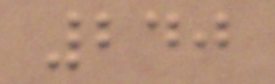240
